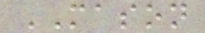MASON
